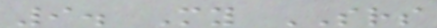9. My SRS
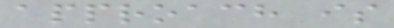approach is
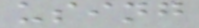using
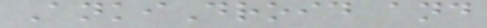AnkiDroid and
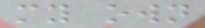my own
